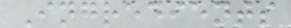Ingredients
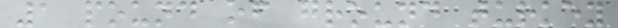1 pound of ground turkey
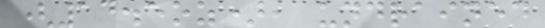(14.5oz), undrained
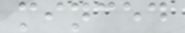minced
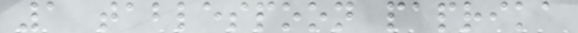1 tablespoon paprika
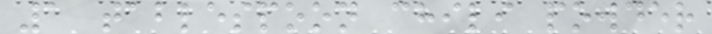1 tablespoon chili powder
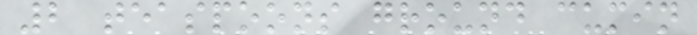2 teaspoons ground cumin
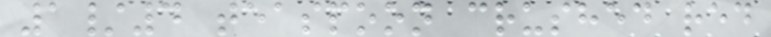1/4 teaspoon crushed red
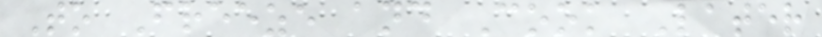To Freeze and Cook Later
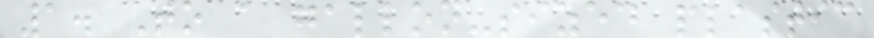1. To a gallon-sized plastic
